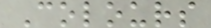Colours
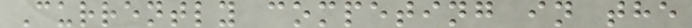Currently competing in the
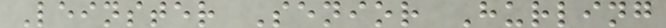Leinster Senior Hurling
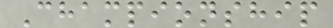Championship
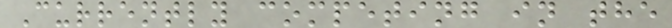Currently competing in the
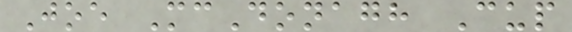Joe McDonagh Cup
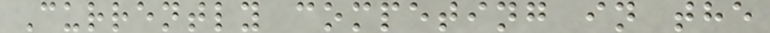Currently competing in the
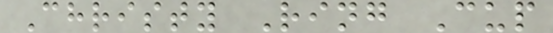Christy Ring Cup
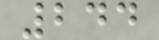244
